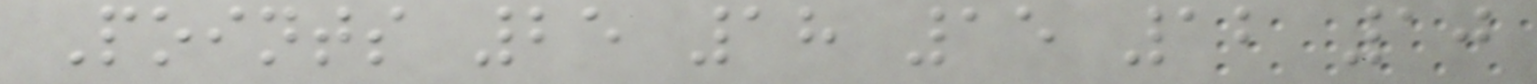Points 25 18 15 12 10
